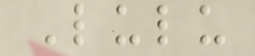Lulu
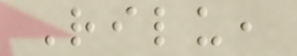Rilu,
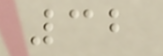32
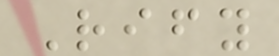Rify
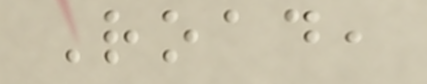Road,
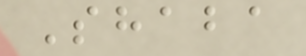Shaba
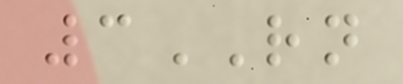3RN
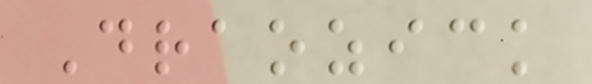Draozick
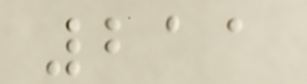211
